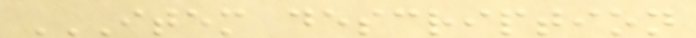ITEM DESCRIPTION
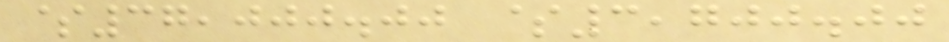$37,000.00 $3,700.00
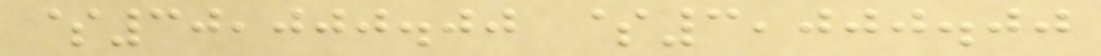$30,000.00 $3,000.00
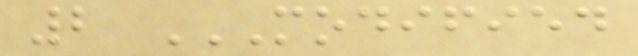2 MODIFIED
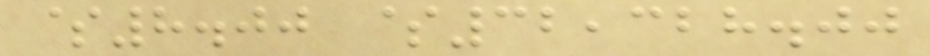$8.00 $32,328.00
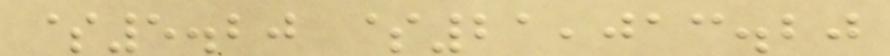$5.20 $21,013.20
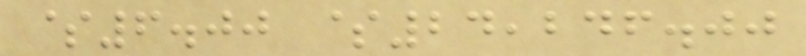$6.00 $24,246.00
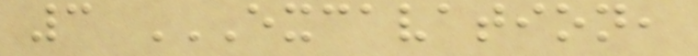3 EXCAVATION,
